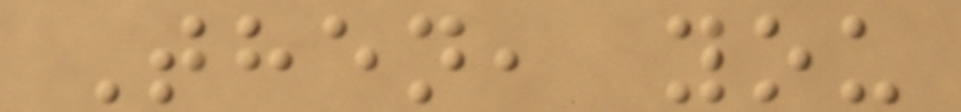Then, you
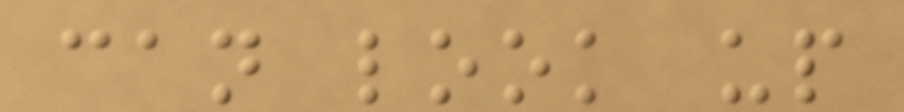can look up
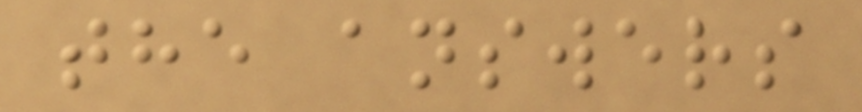the answers
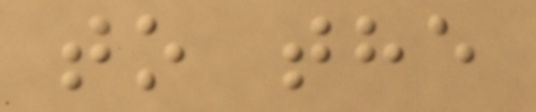to the
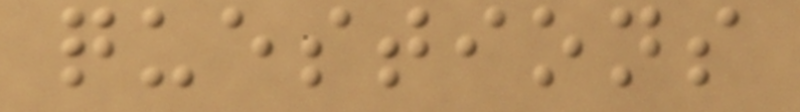questions
